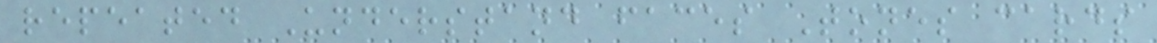repeated Understand faces Tones cards
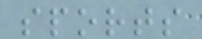sports
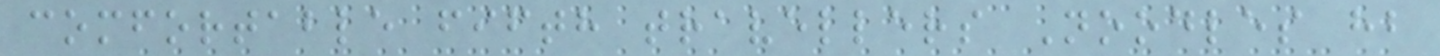comfortable fifth travellers Noodles hb
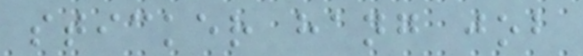sticker hang job
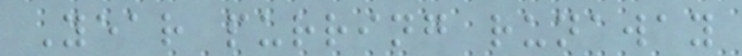Year purring runaway
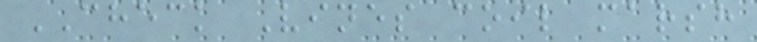CHECK Vines coil marsh
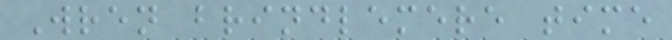Wren brindlemere time
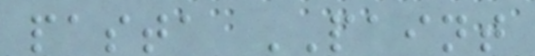pasta PAINT
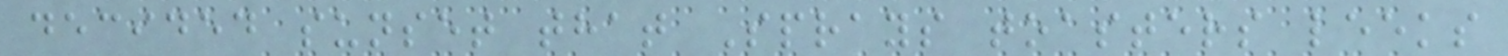decided sunset that Sprays toasters leeks
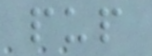pup
